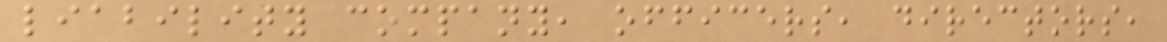liability company, officers, directors,
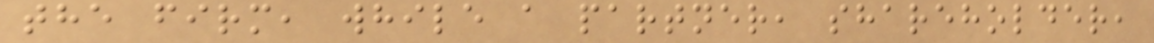the firm, while a partner, shareholder,
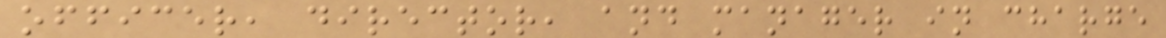officer, director, and manager in charge
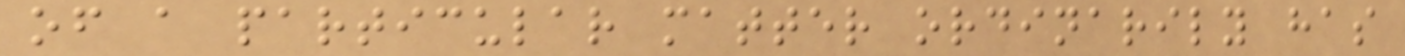of a particular matter ordinarily has
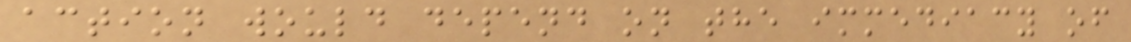action would depend on the immediacy of
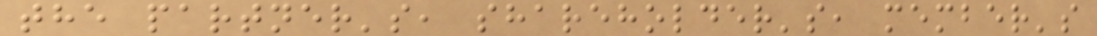the partner's, shareholder's, member's
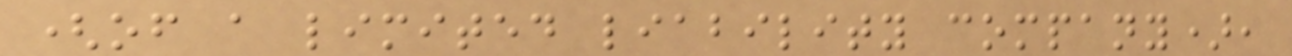(of a limited liability company),
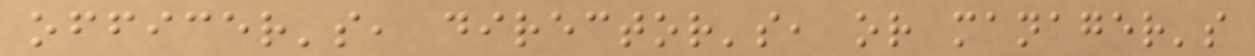officer's, director's, or manager's
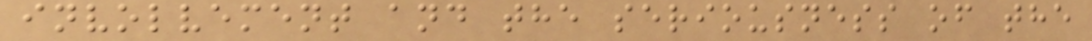involvement and the seriousness of the
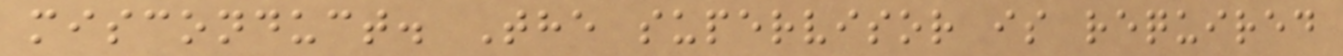misconduct. The supervisor is required
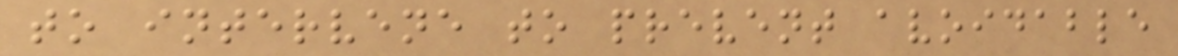to intervene to prevent avoidable
